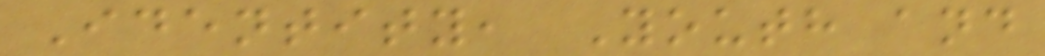Identity, Youth and
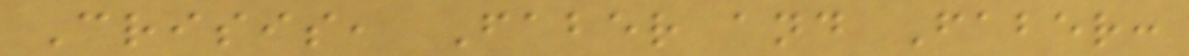Crisis, Faber and Faber:
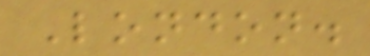London.
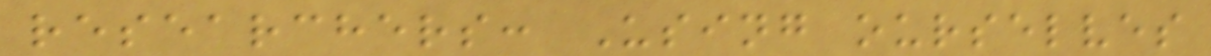researchers: Using ourselves
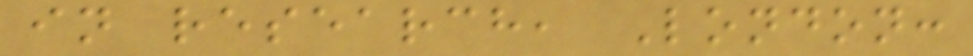in research, London:
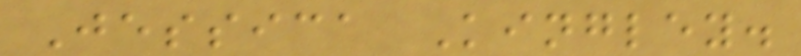Jessica Kingley.
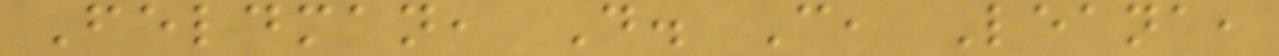Feldman, D. C, Leana,
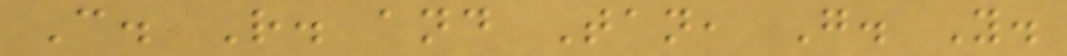C. R. and Tan, G. Y.
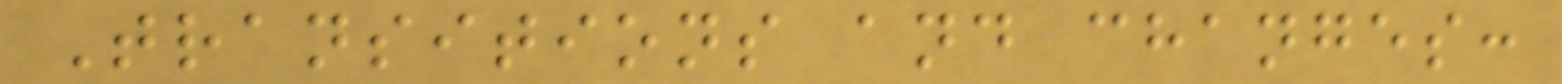Transitions and changes:
